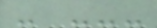- ---
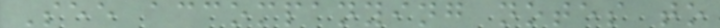See accompanying notes to
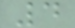4
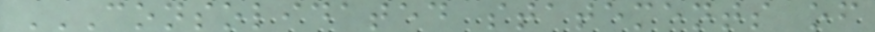CONSOLIDATED STATEMENTS OF
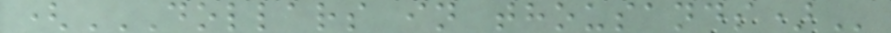(DOLLARS IN THOUSANDS)
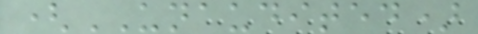(UNAUDITED)
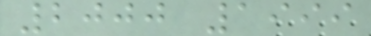2000 1999
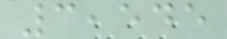3,545
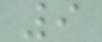9
